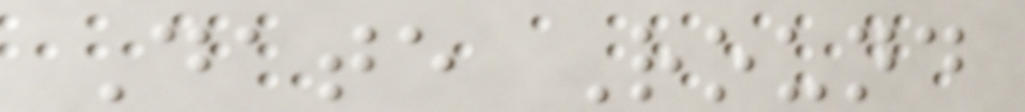Date Round
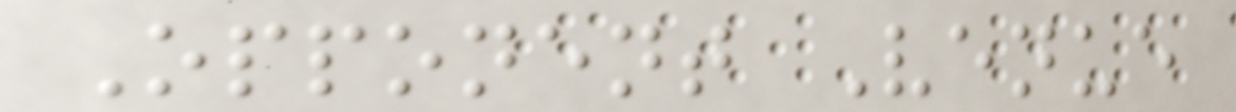Opponent Venue
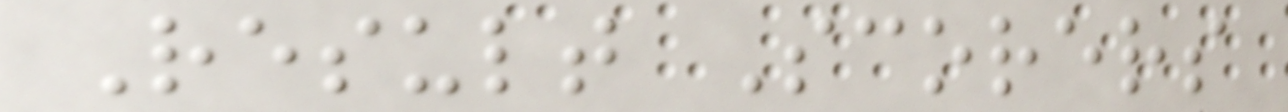Result Scorers
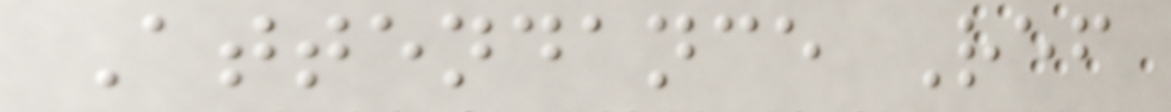Attendance Ref
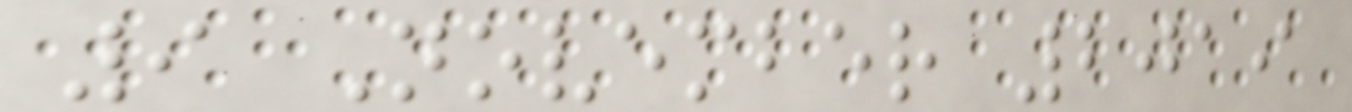9 November 2019
